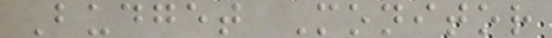Budget Monitor
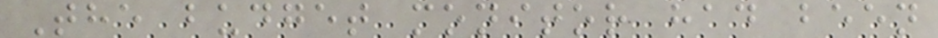The budget monitor had been
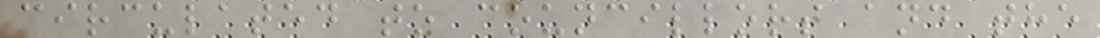circulated to councillors and the
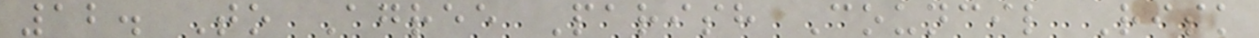12. To Agree Parish Council Risk
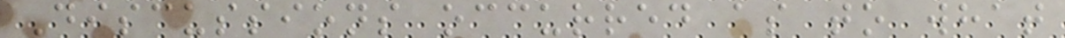Discussions occurred as to what
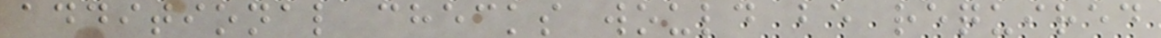additional checks would be required
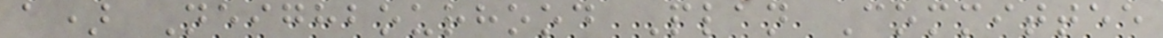a) Neighbourhood Plan Committee
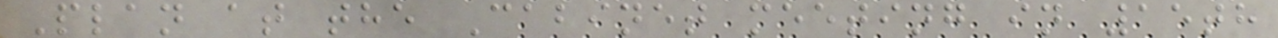Plan at the Cabinet meeting in 15th
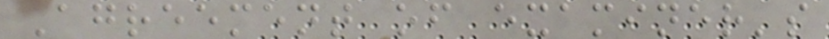Agreement of examiner's
